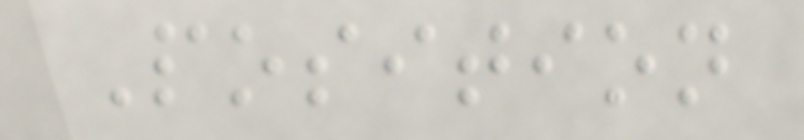Position
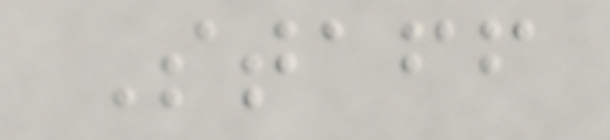Staff
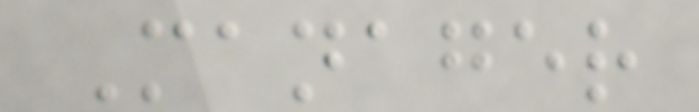Manager
